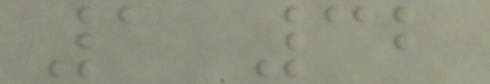1 32
